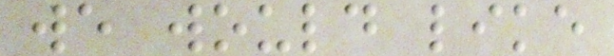we would like
